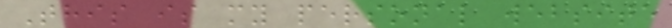This is my personal website
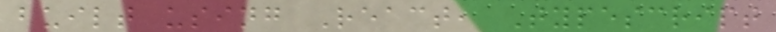built using React, Typescript
